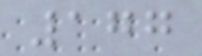177
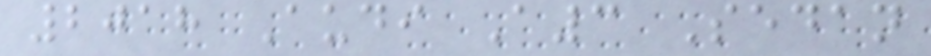2018 Audi A3 Sedan
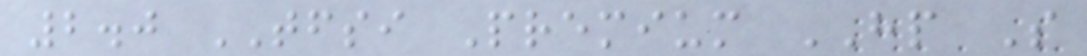2.0 TFSI Premium HP S
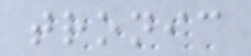tronic
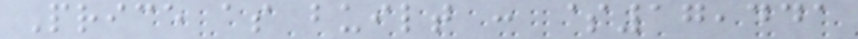Price as built : $17,441
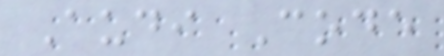Audi Code
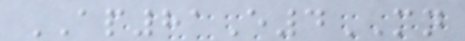AP81E4MN
